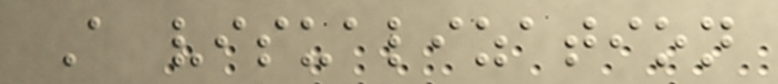A visualization
